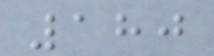180
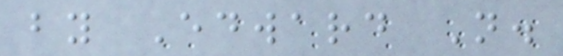by Edward N.
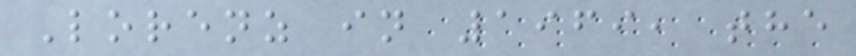Lorenz in 1969, the
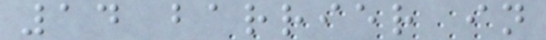14 barrier in
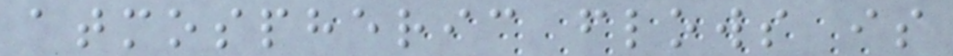atmospheric flows is
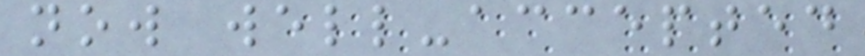now well-accepted
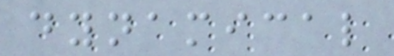dynamical
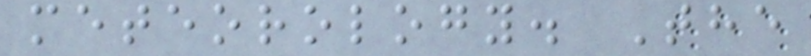meteorology. The
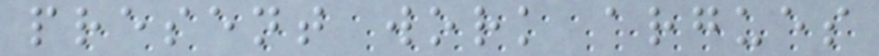present work argues
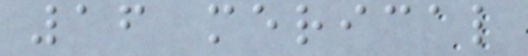16 merical
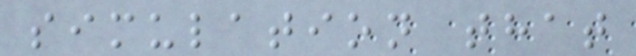simulation that
